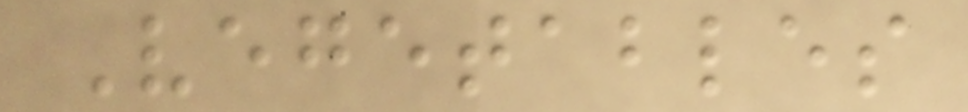Vegetables
